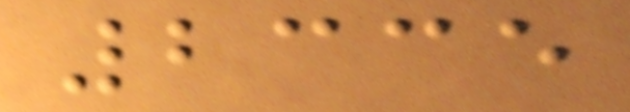2335
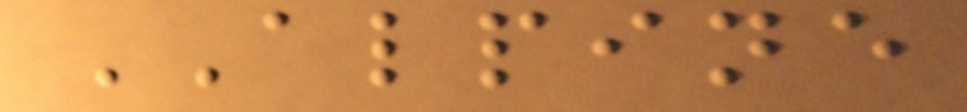ALPINE
